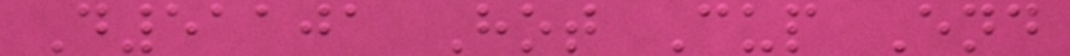D51101 Hot Cup End
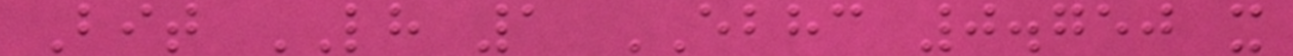Bit LH 1 EBHC 0.750 x
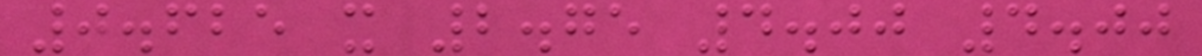0.625 x 2.75 4.00 4.00
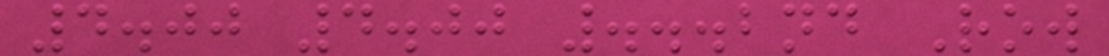4.00 4.00 ...2nd Row
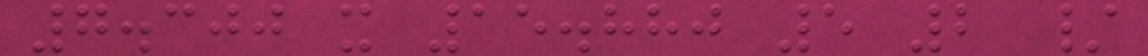7.300 x 15.880 5 2 /
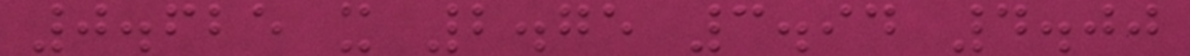0.625 x 2.75 3.94 4.00
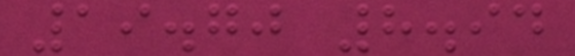19.70 8.94
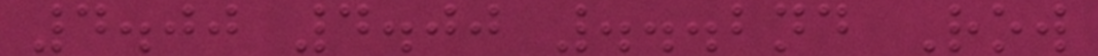4.00 4.00 ...2nd Row
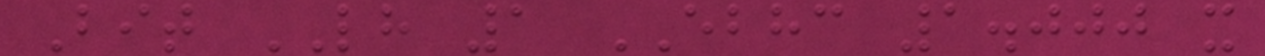Bit LH 1 EBHC 1.000 x
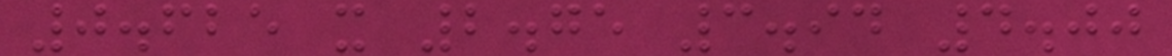0.625 x 2.75 3.94 4.00
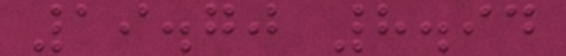19.70 8.94
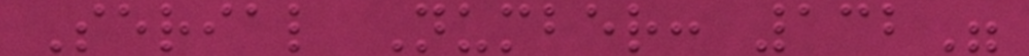Serial Number: 132"
